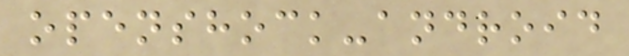openshock-android
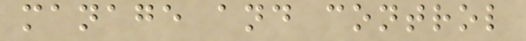manage and control
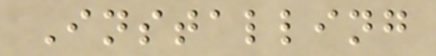Installing
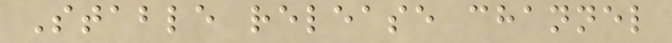Stable release channel
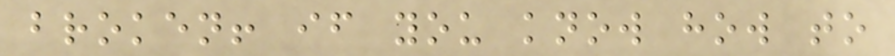broken! if you know how to
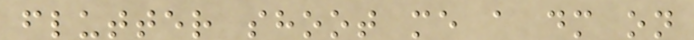flutter shoot me a dm on
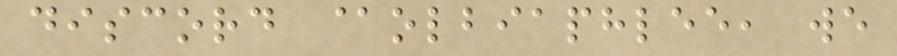discord @olbiaphlee, we
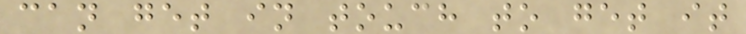can get in touch to get it
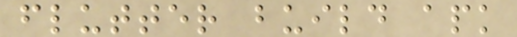flutter build apk
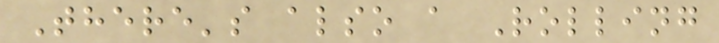There's also a Rolling
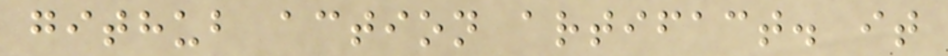github action artifact. it
